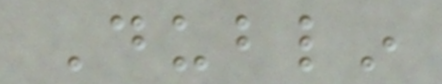Dublin
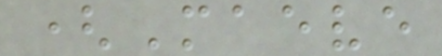(Maeve
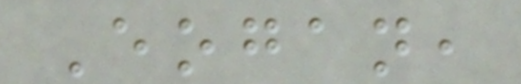Eogan,
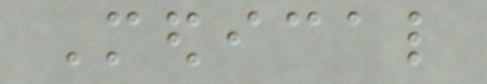Medical
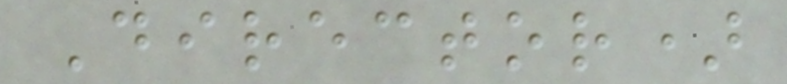Director)
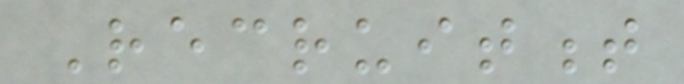Recruitment
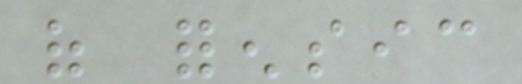of forensic
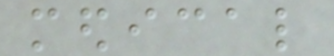medical
